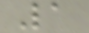1
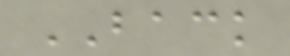BACK
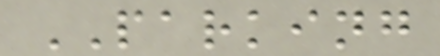PARKING
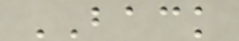BACK
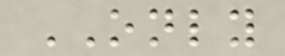ONLY
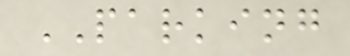PARKING
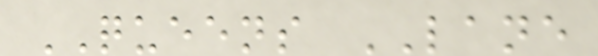QUEENS LANE
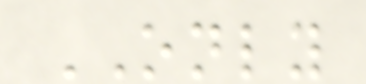ONLY
